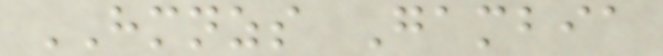HMNZS Gambia
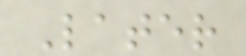Later
